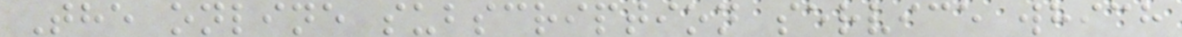The online subscription service which
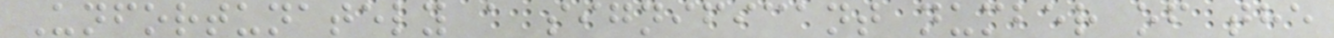Unfortunately a significant number of the
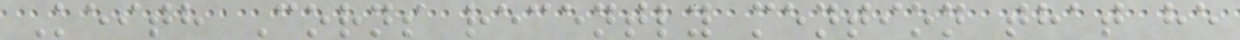Keith Corns recently mention that he
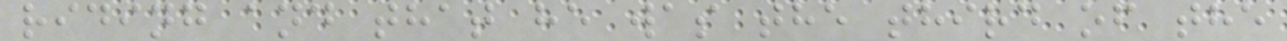riding and that he was the third of the
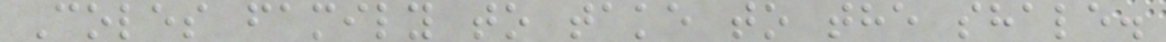Coles family to take to the shale.
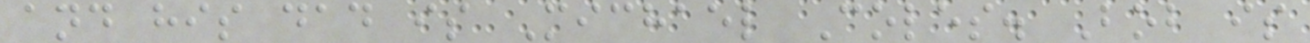and his dad is Michael Coles. Bob is
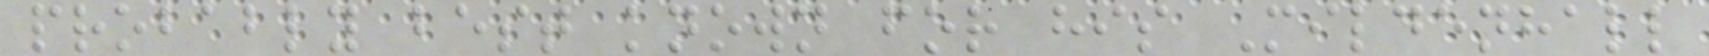probably best known for his Mildenhall
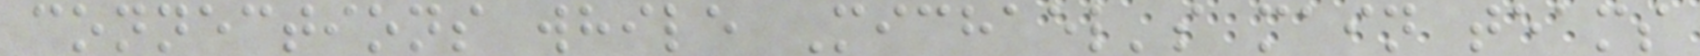connections while Michael's main teams
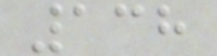138
